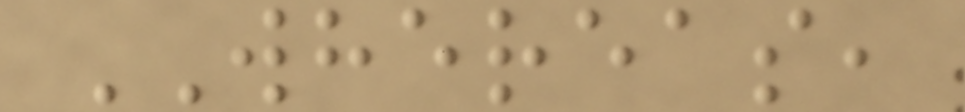WHEREAS,
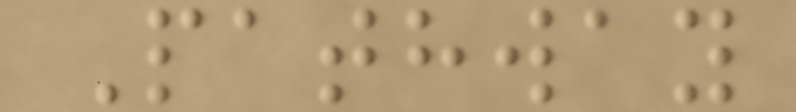Pathway
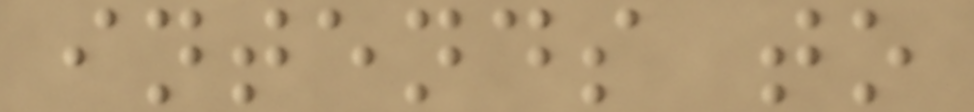intends to
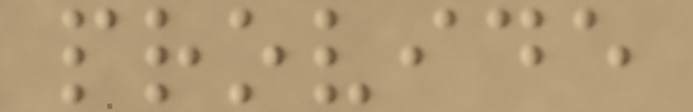provide
